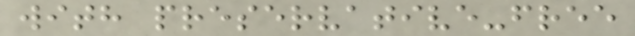with preservative-free
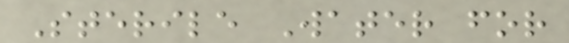Sterile Water for
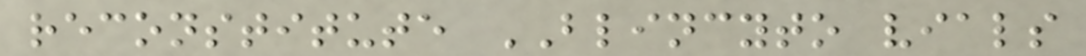reconstitute BLINCYTO vials
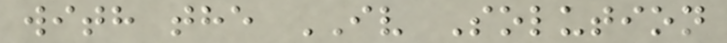with the IV Solution
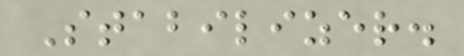Stabilizer.
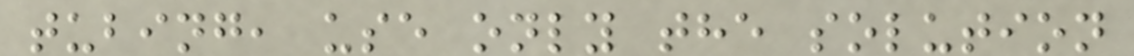tubing, use only the solution
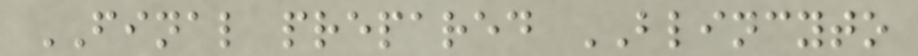FINAL prepared BLINCYTO
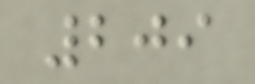209
